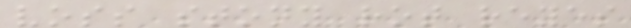voss stony rot reyes
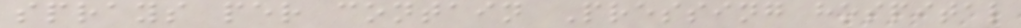sprays per contain Pressing hospital
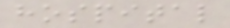hospital
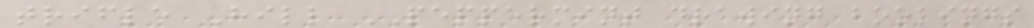trifle Hill PEPPERMINT drawing bookings
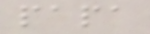papa
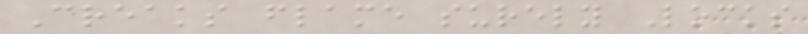Creaks flame surely Locks
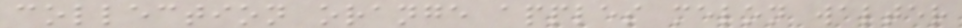collection orange apples melon walter
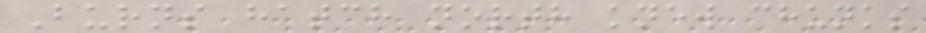Burns hatch north knew chunks
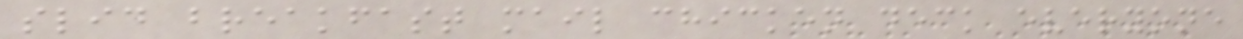slid breakfast mail chicken deck everyone
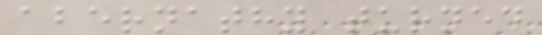abernathy turned
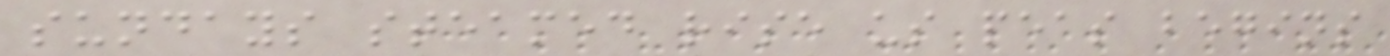sundays steamed rise us peas begins
